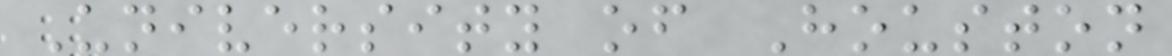University of Houston
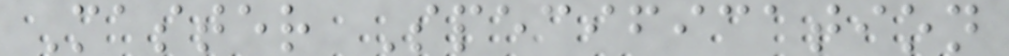Master Specification
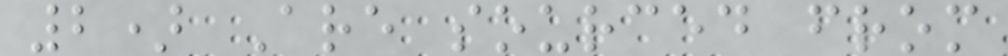2) Are sourced from
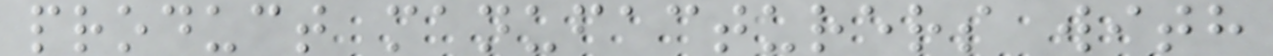product manufacturers with
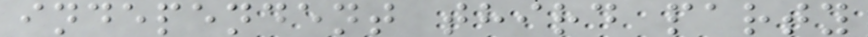independent third party
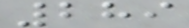289
